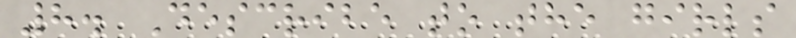8. Describe to the girls
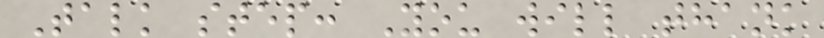Talk step: You will thank
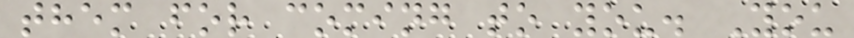them for coming to you. You
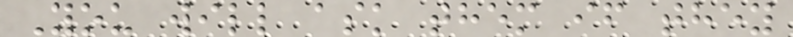You will ask them if they
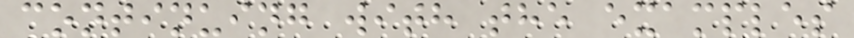continuing with the examples
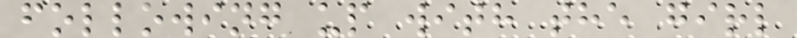following up with the girl
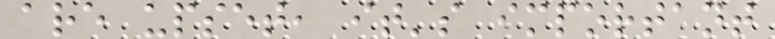are upset, it's important
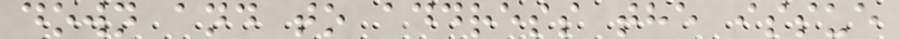down and to address the issue
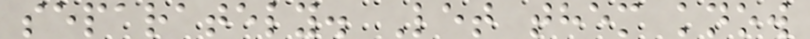separately. Let them know
